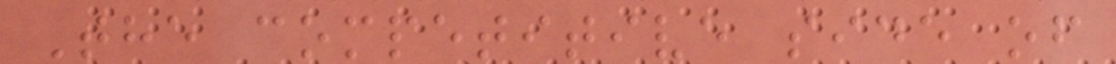The competitive side of
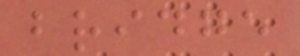bridge
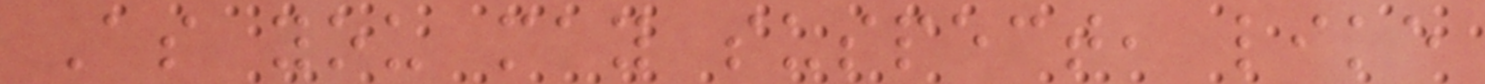As you may suspect, like
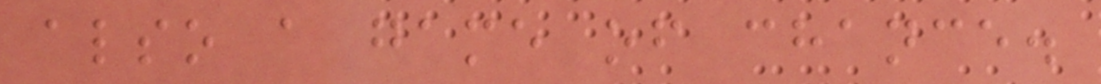also a game of chance.
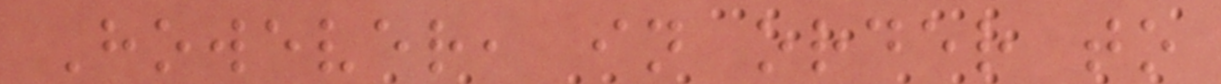However, in order to
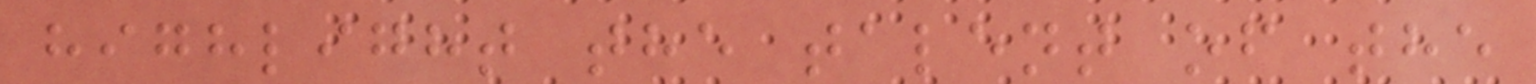highlight the talent of the
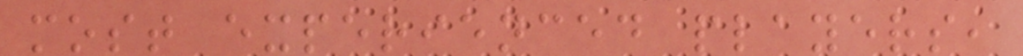most experienced players,
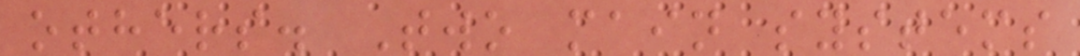others. Two main systems
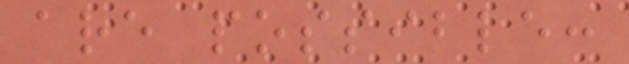are possible:
